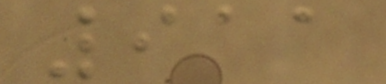911
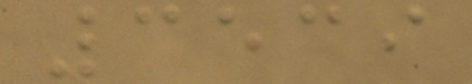3539
